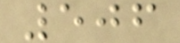506
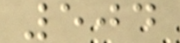504
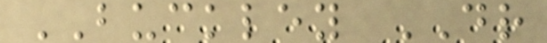BUCKLEY DR
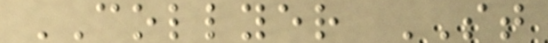COLLYER ST
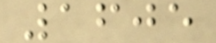1605
